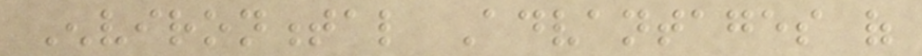Environmental Advantages of
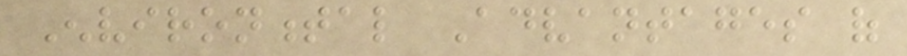Environmental Advantages of
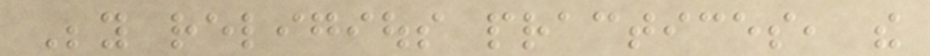Beyond religious practices, the
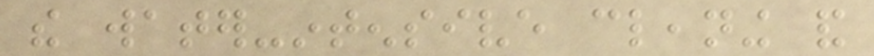the water-intensive cleaning and
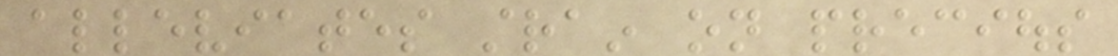alleviates strain on precious
